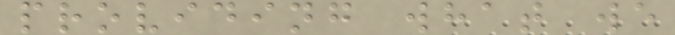providing what we
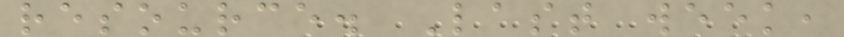resource. Last week,
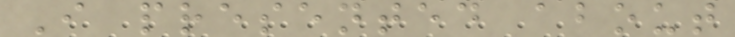I presented about
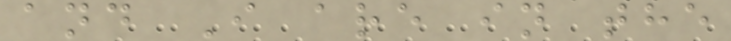and I are in the
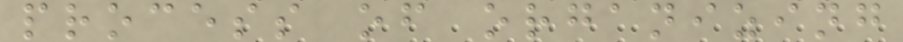process of organizing
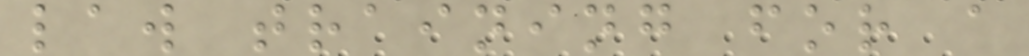law training for a
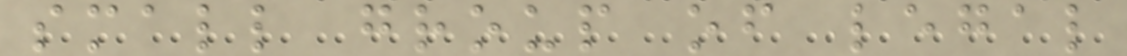small group of legal
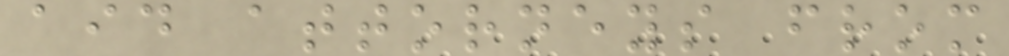aid attorneys from
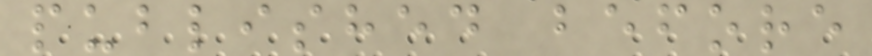published before
